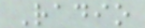Radio
